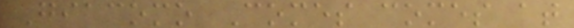Giacomo Comes comes at
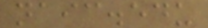naic.edu
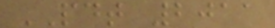PDT 2011
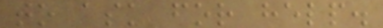to ask for help.
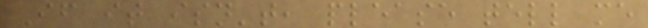If it isn't, please tell me
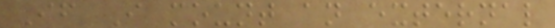If I mount an external
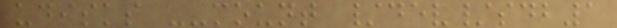udisks --mount /dev/sdb1
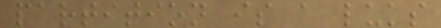partition is a luks
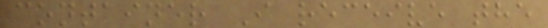container I receive the
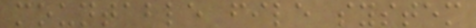mountable file system
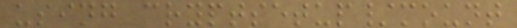using cryptsetup/mount
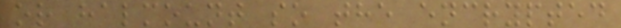or halmount so the encrypted
